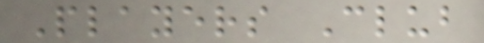Players Club
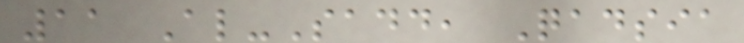11 Al-Sadd, Qadsia
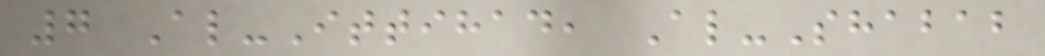7 Al-Ittihad, Al-Shabab
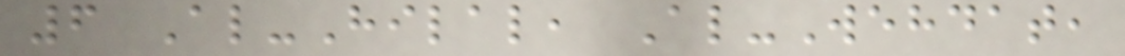6 Al-Hilal, Al-Wehdat,
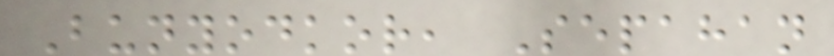Bunyodkor, Sepahan
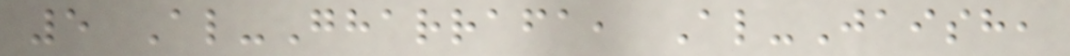5 Al-Gharrafa, Al-Jaish,
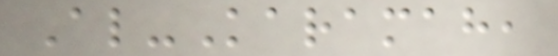Al-Karamah,
